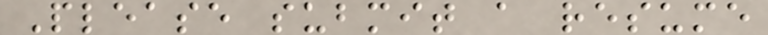Please submit a resume
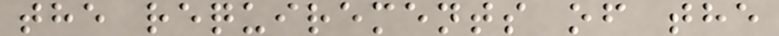the requirements of the
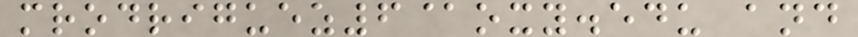mrodriguez6@oxy.edu and
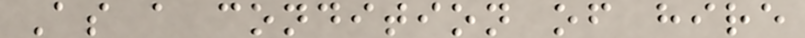As a condition of hire
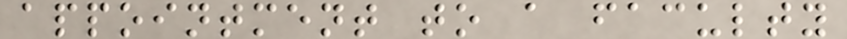appointment to a faculty
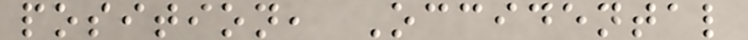position, Occidental
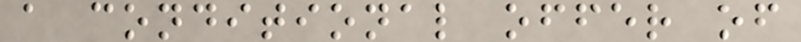a conditional offer of
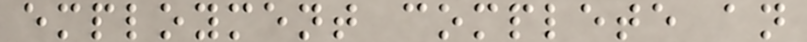employment complete an
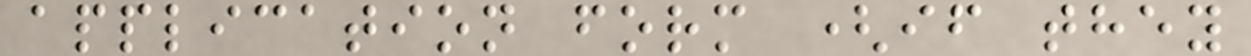application form (if they
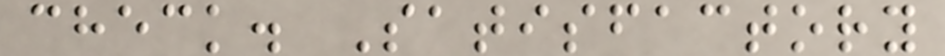check. Satisfactory
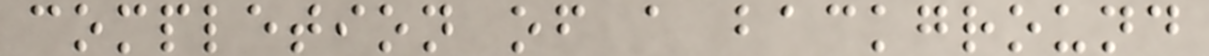completion of a background
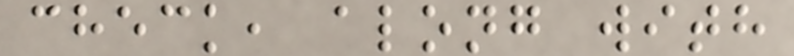check, along with
